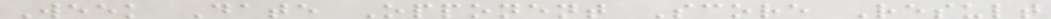Week Date Opponent Score Result
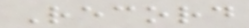Record
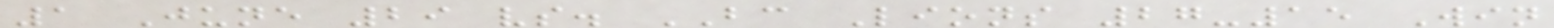1 June 29 vs. BC Lions 27-15 Win
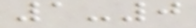1-0
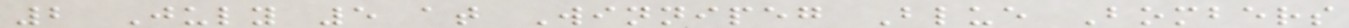2 July 5 at Winnipeg Blue Bombers
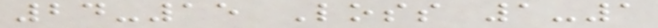24-15 Loss 1-1
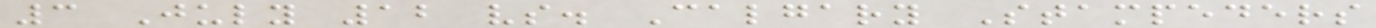3 July 12 vs. Calgary Stampeders
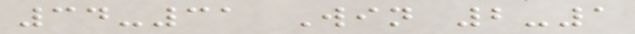34-31 Win 2-1
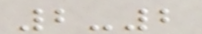2-2
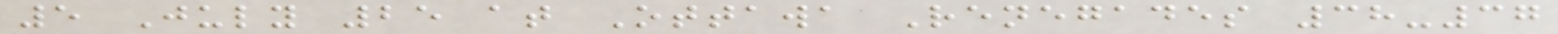5 July 25 at Ottawa Renegades 38-37
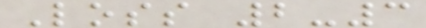Loss 2-3
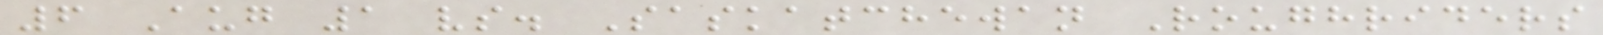6 Aug 1 vs. Saskatchewan Roughriders
